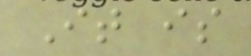It is
